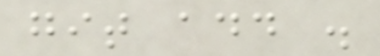git add .
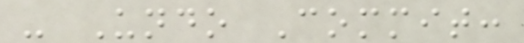- Undo Commit:
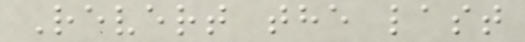Revert the last
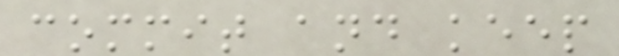commit and keep
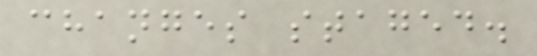changes staged.
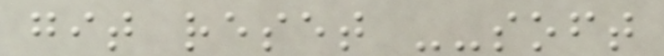git reset --soft
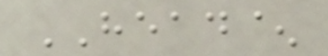HEAD^
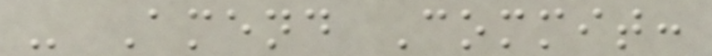- Amend Commit:
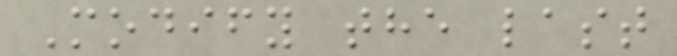Modify the last
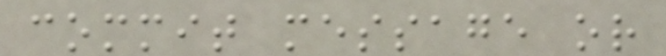commit message or
